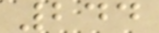244
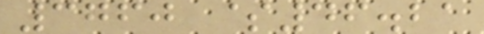3760 $46.21
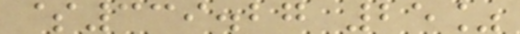$339.27 25%
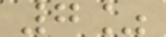7%
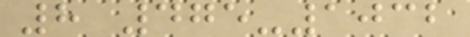8 475-1032
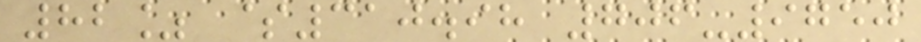82% $310.98 706-9750
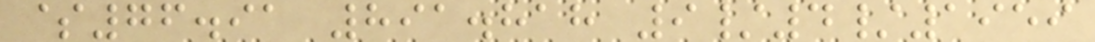$76.91 891.818 9/4/1959
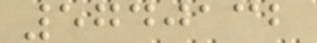5740132
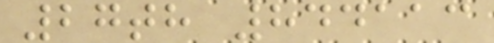27th 844113
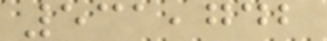531,742
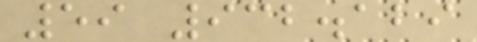59 932.129
